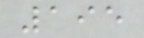195
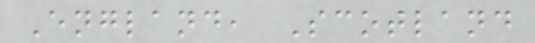England, Scotland
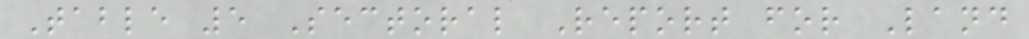Table 5 Sectoral Report for Land
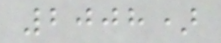2008)
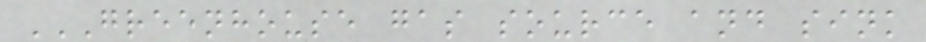GREENHOUSE GAS SOURCE AND SINK
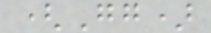(Gg)
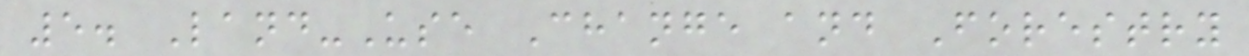5. Land-Use Change and Forestry
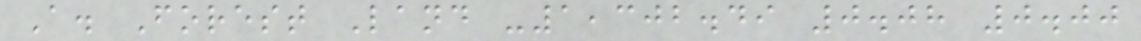A. Forest Land -1,302.49 0.08 0.00
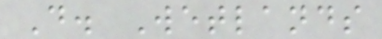D. Wetlands
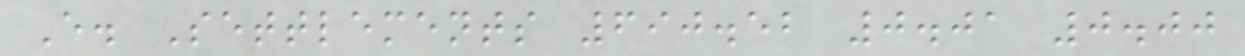E. Settlements 690.52 0.01 0.00
